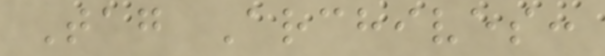Tag Archives:
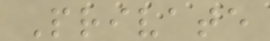Private
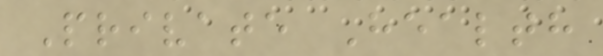Private Health
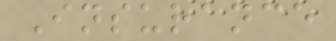Insurance
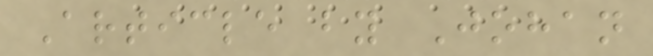Article by Johan
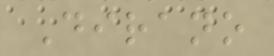Dirano
